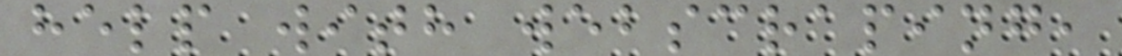help with webscraping,
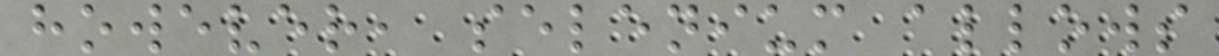however, selenium allows
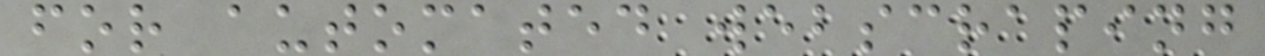for automated webscraping
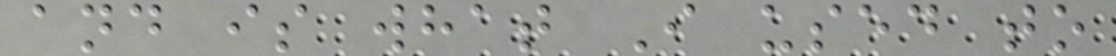and is what I used to
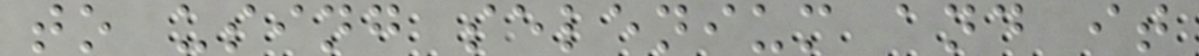to using selenium and it
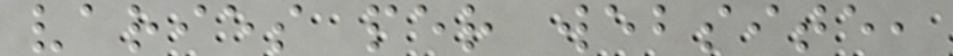varies per website,
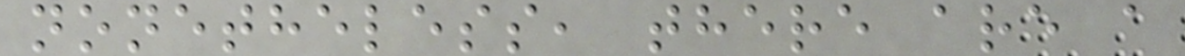nonetheless, there are a
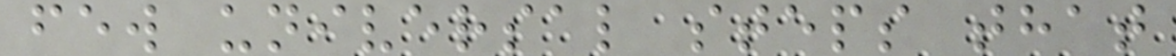few universal steps that
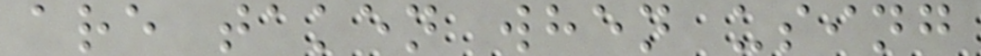are taken when using
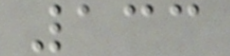133
